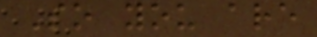So you are
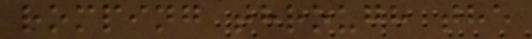romping through the
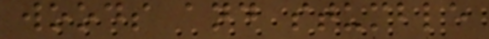woods and stumble
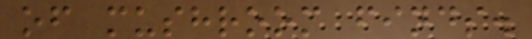of mushroom finds.
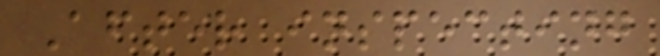After inspecting
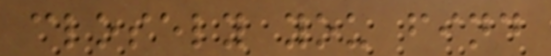closely you find
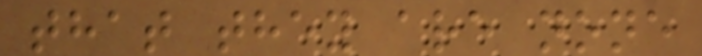that they are none
